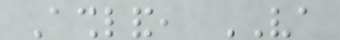Ashland, VA
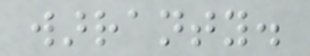warranty.
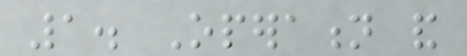1. Operation and
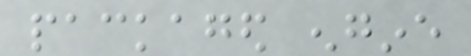packaged engine
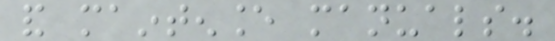and maintenance manuals.
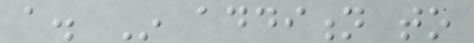a. In addition to
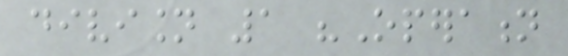division 1 "Operation
